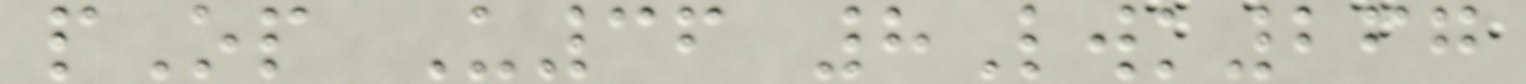pOp U36 8Lwk267
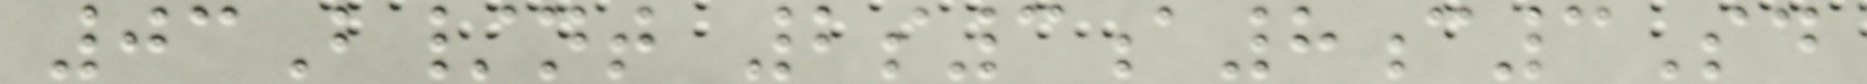03B/nt 2s3a8c3Sd
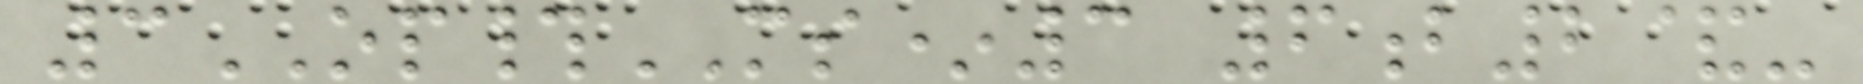3OP#MS*3 6b2&-
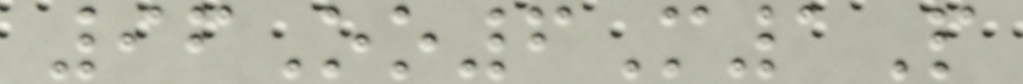96Oo6M1P
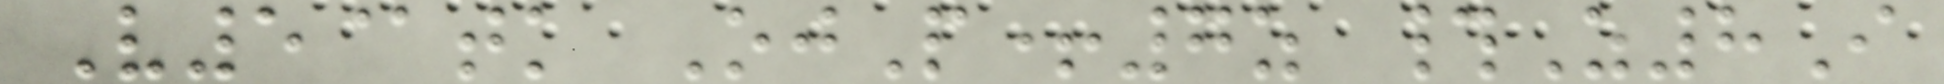V5@tk OjP+7z #Z8I
